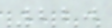220
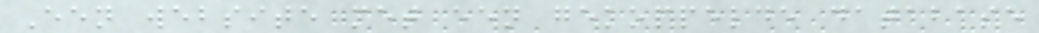Een website met een gekoppelde database
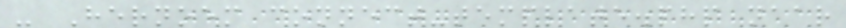- Hernoem connect-template.php naar
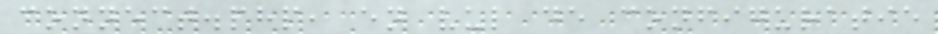connect.php, en vul de configuratie
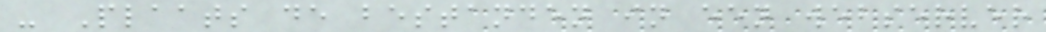- Plaats de bestanden in een webserver
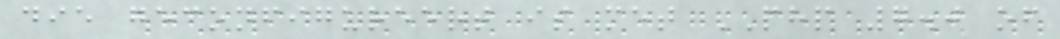die geconfigureert is met PHP 7.0 of
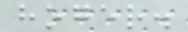hoger.
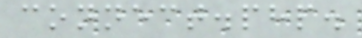connect.php.
